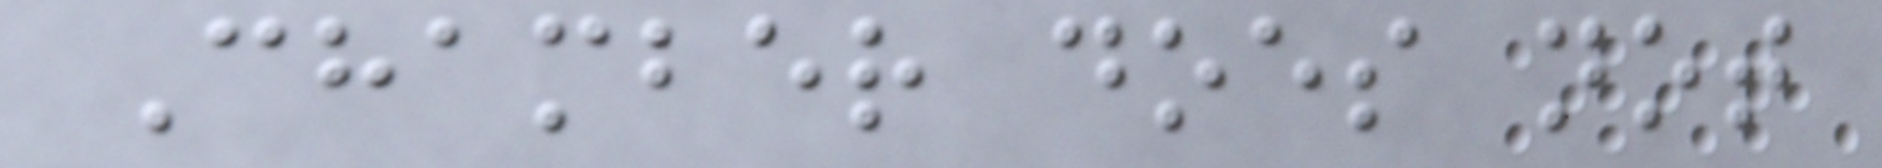Chamber does not
